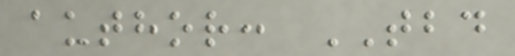author: TBD
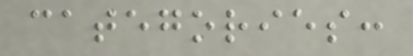categories:
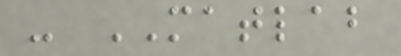- MATLAB
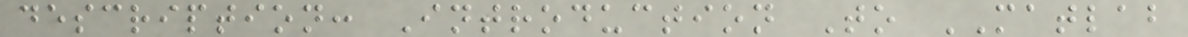description: Introduction To MATLAB
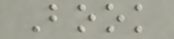Book
